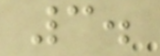3.
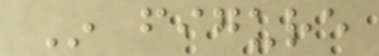In figure
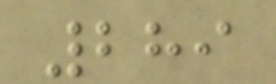289
